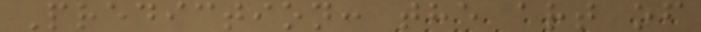Prediction: the art of
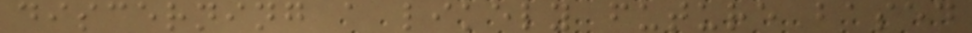discerning a likely future based
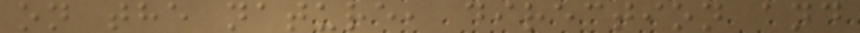on the nature, direction and
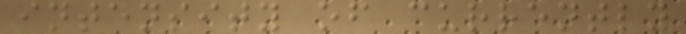intensity of currently
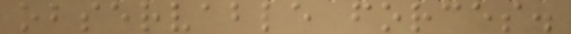observable forces.
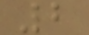2
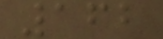162
